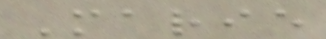Marie
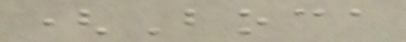(Boca
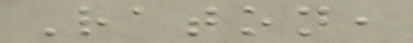Raton,
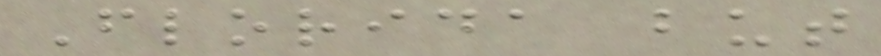Florida but
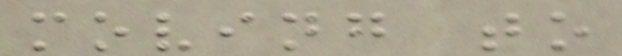moving to
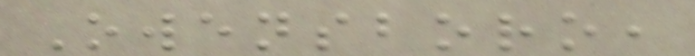Owensboro,
